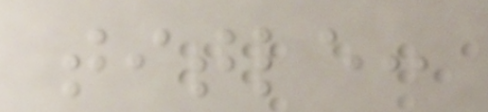title:
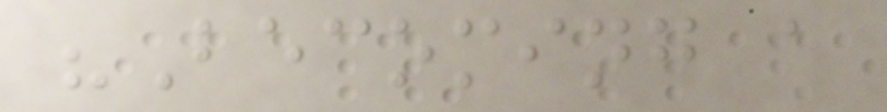"Becoming a
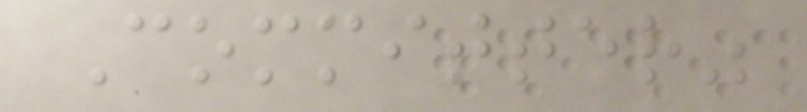Committer"
